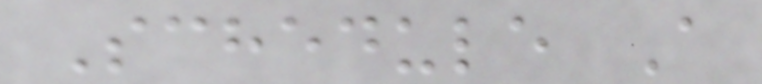Schedule A
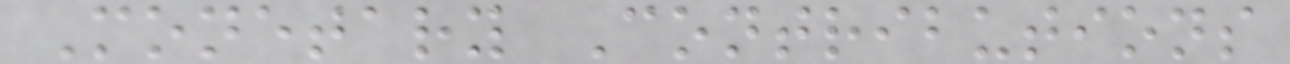Monetary Contributions
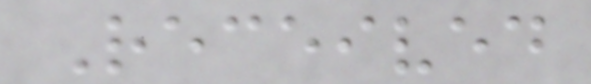Received
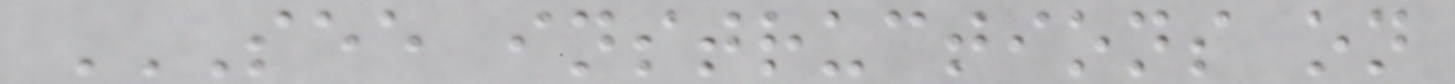SEE INSTRUCTIONS ON
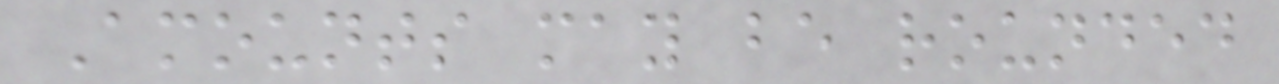Amounts may be rounded
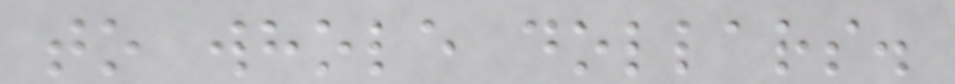to whole dollars.
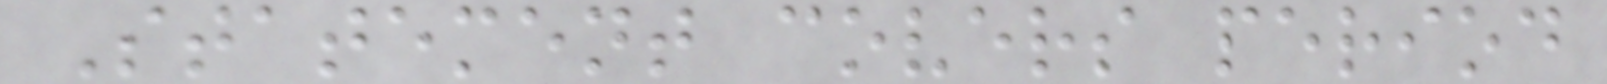Statement covers period
